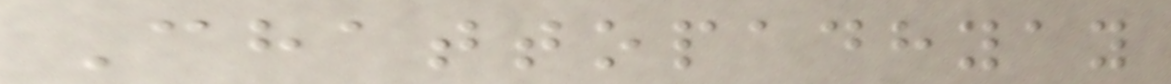Chattopadhyay
